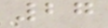27
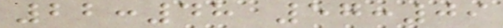22:48 57:09
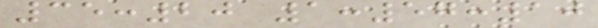35:20 1:57:10
